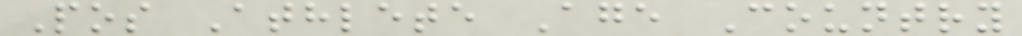Pos Athlete Age Country
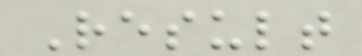Result
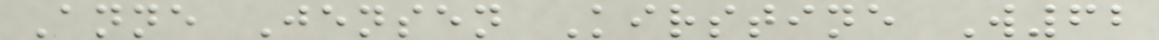Anne Jensen Kirstine W62
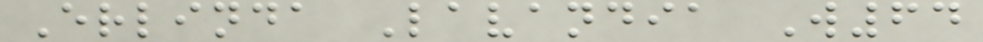Erlinda Lavandia W64
